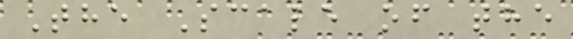The Scale of the
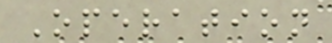Operation
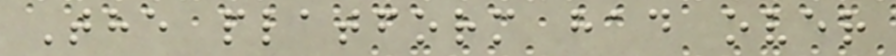The platform had over
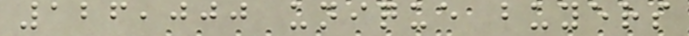126,000 unique buyers
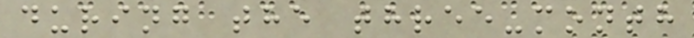during the three-month
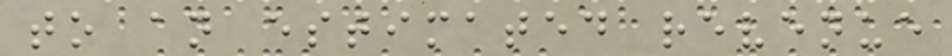to an estimated revenue
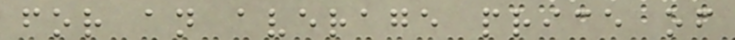for an average price of
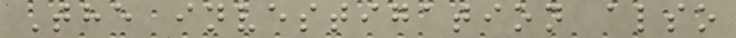The investigation also
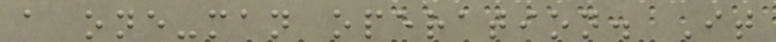a one-man operation. It
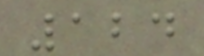124
